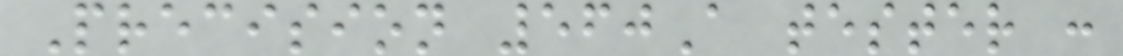Precision 560A tester :
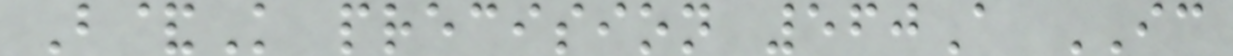B&K precision 560A IC
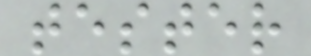tester
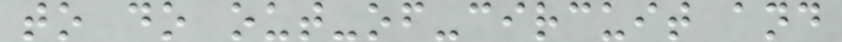to do out-of-circuit and
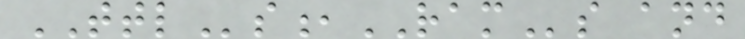TTLs,RAMs and
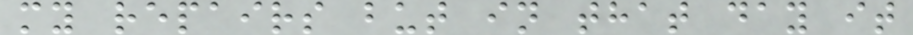my repairs but in that day it
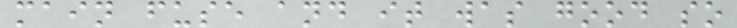main fuse and it was good so
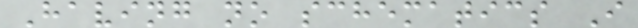Having no schematics I
